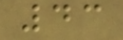43
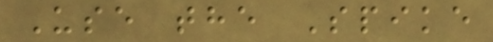Use the Spike
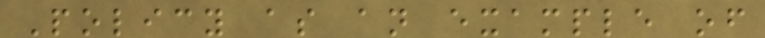Policy as an example of
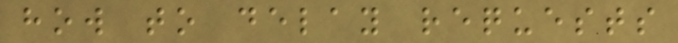how to delay requests
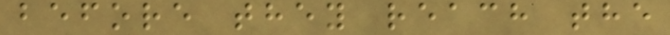before they reach the
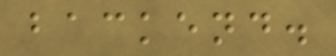backend.
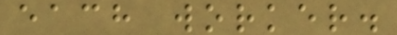each worker.
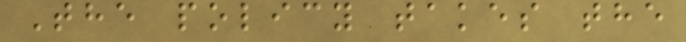The policy takes the
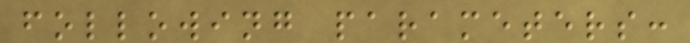following parameters:
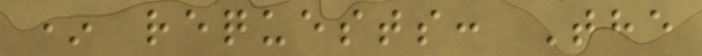* requests: The
